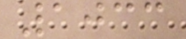1033
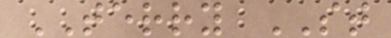TERRY ST
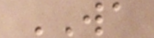WA
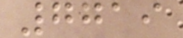7719
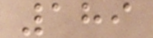189
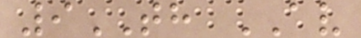9TH AV
